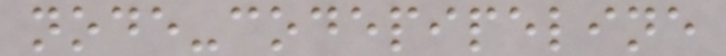node-codepipeline
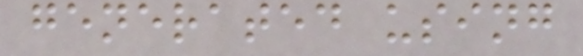generated using
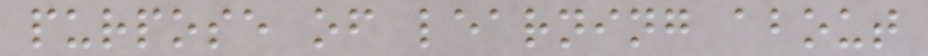purpose of learning about
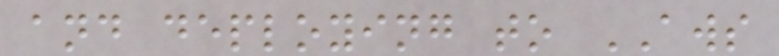and deploying to AWS
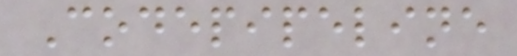Codepipeline
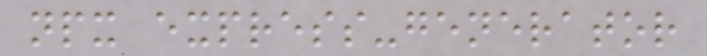npx express-generator
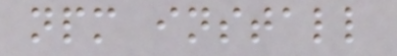npm install
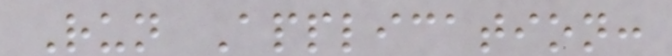Run Application:
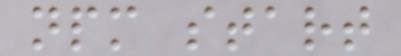npm start
